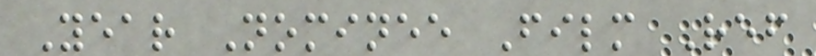Year Nominee Film Ref
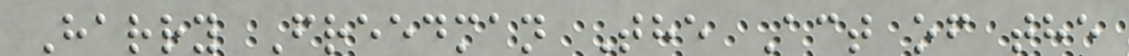Harry Freedman The Act of the
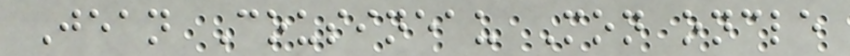Jean Cousineau Mon oncle
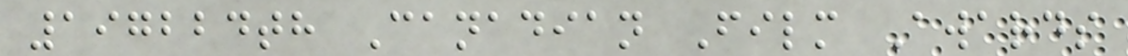197224th Canadian Film Awards
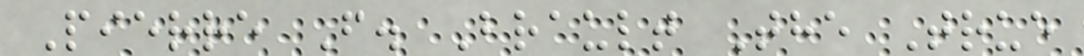Pierre F. Brault The True
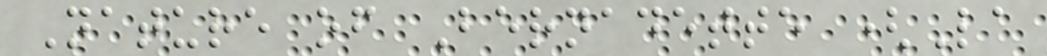Nature of Bernadette (La
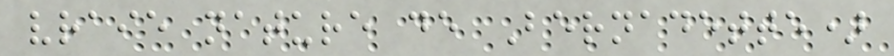vraie nature de Bernadette)
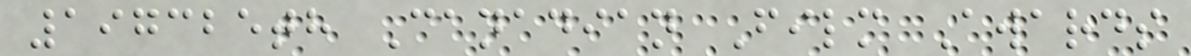197325th Canadian Film Awards
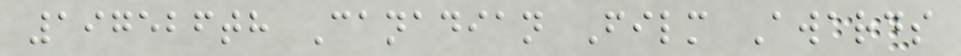197526th Canadian Film Awards
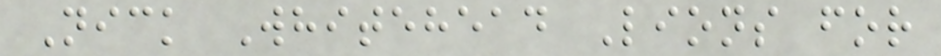Nick Whitehead Lions for
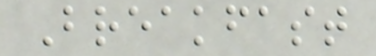Breakfast
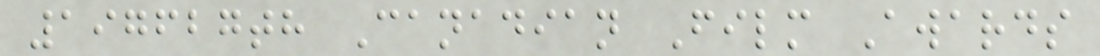197627th Canadian Film Awards
